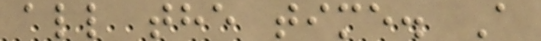all the time. A
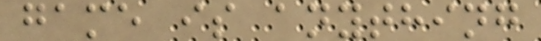game is anything
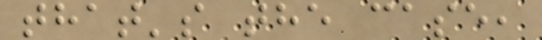that's the case,
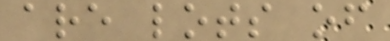are lots of
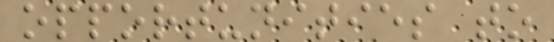opportunities to
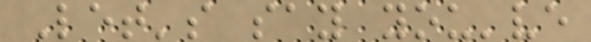Let's say you've
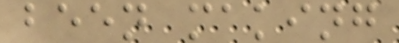been making
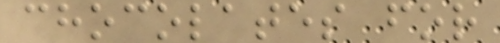chocolates for
